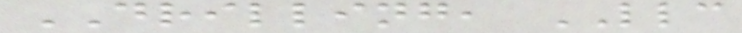DRILLING, LLC
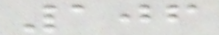106
